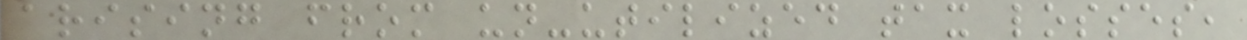arising from un-utilized tax losses,
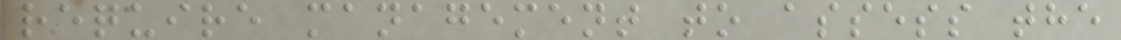require management to assess the
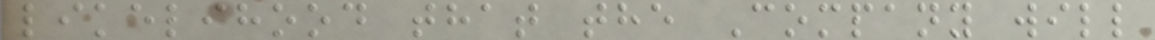likelihood that the Company will
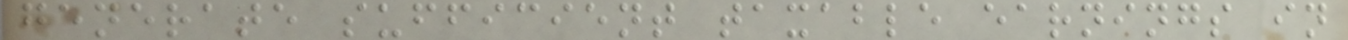generate sufficient taxable earnings in
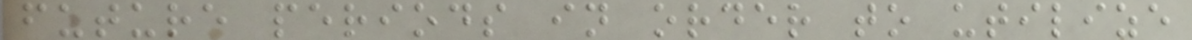future periods in order to utilize
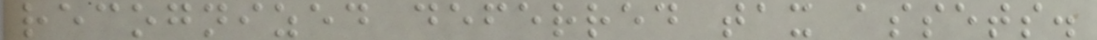recognized deferred tax assets.
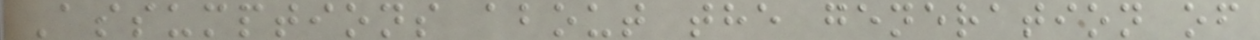Assumptions about the generation of
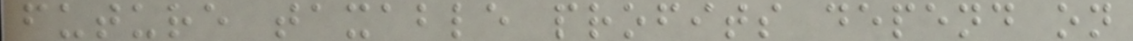future taxable profits depend on
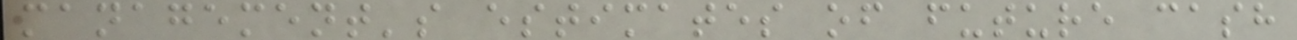management's estimates of future cash
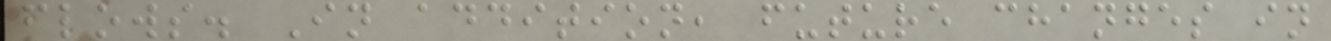flows. In addition, future changes in
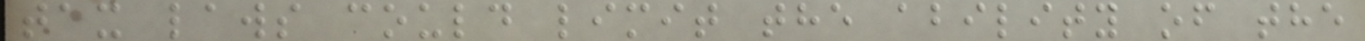tax laws could limit the ability of the
